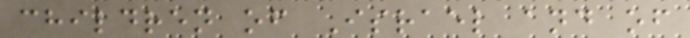children of Israel and of
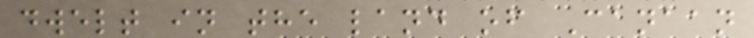dwelt in the land of Canaan
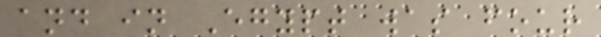and in Egypt was four
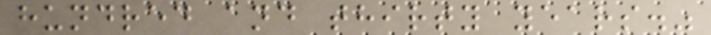hundred and thirty years."
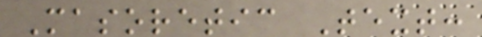Masoretic Text:
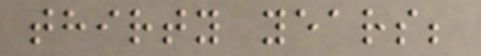thirty years;
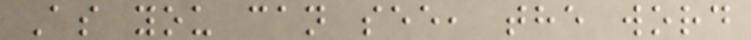As you can see, the word
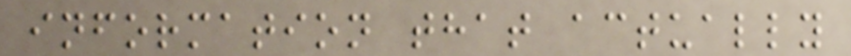information that actually
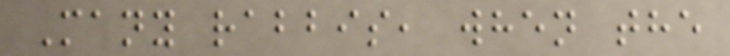Many rabbis, when the
